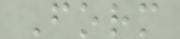Form
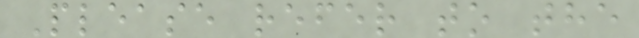Please refer to the
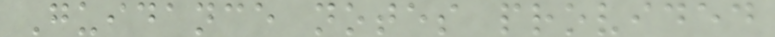Guidance notes provided
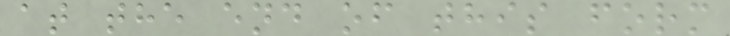at the end of this form
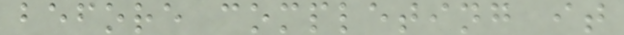before completing it
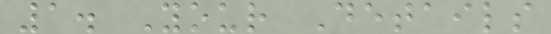1. Your Details
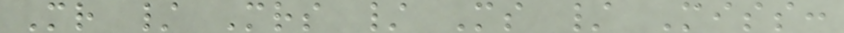Mr / Mrs / Ms / Miss:
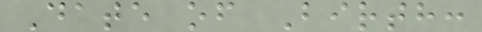Date of Birth:
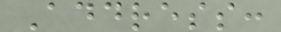Address:
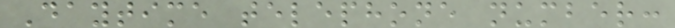Daytime telephone number:
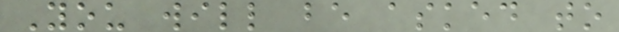You will be asked to
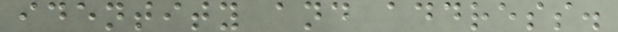identity and address.
